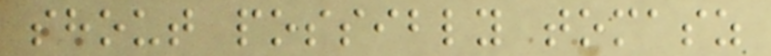shout possibly tomasz
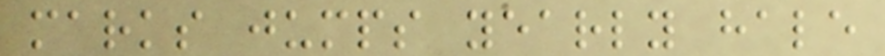marks jumps yearly hale
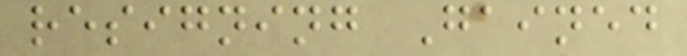resigning Gained
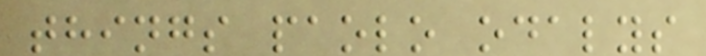things paolo odalys
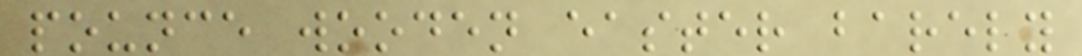pounce wooden easter barely
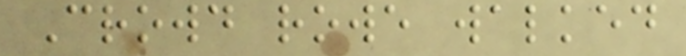Crowd rowe walked
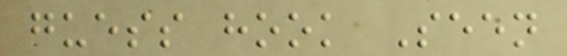guess hook Seen
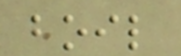boil
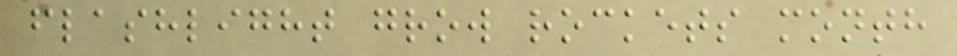flashlight grow rockets month
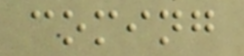coming
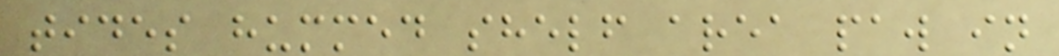tides hummed shelf area paw in
